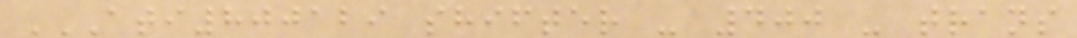ATI800129 SHIFTER - 400 - TRANS
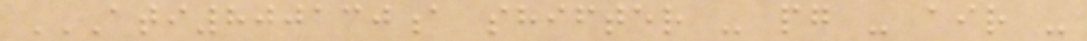ATI800130A SHIFTER - PG - AIR -
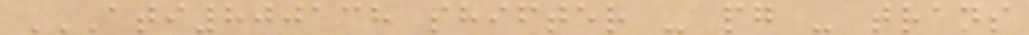ATI800138 SHIFTER - PG - TRANS
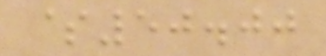$50.00
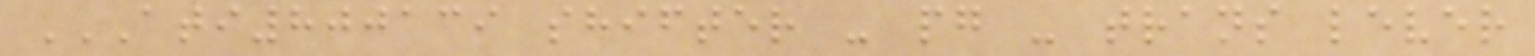ATI800139 SHIFTER - PG - TRANS LEVER
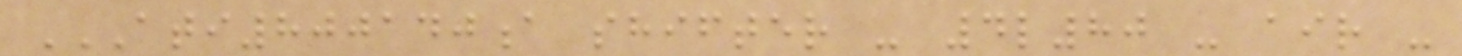ATI800140A SHIFTER - 4L80 - AIR -
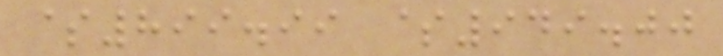$899.99 $949.00
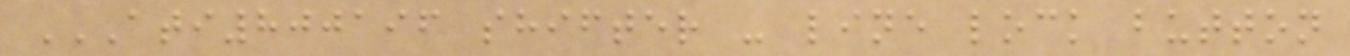ATI800196 SHIFTER - LINE LOCK BUTTON
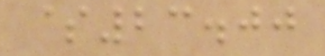$23.00
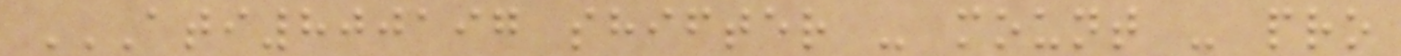ATI800197 SHIFTER - MOUNT - PRO
